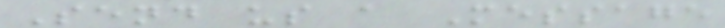Send us a Message
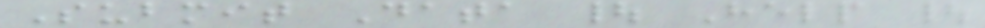Submit Data | Help |
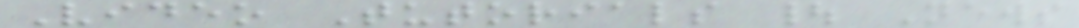Video Tutorials | News
